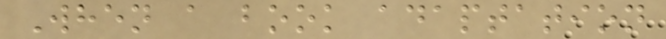When a book adaptation
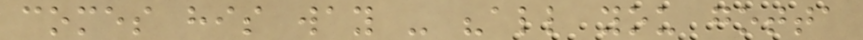comes his way - "all you gotta
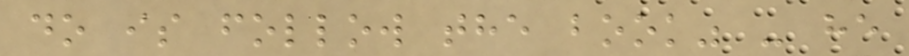do is follow the book" - he
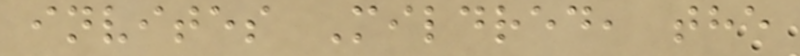invites Mildred, the
